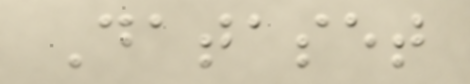Dataset
